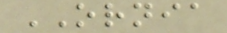ORNIA
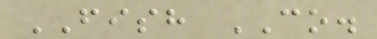FISH CO.
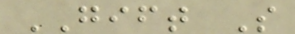GIFT S
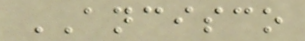ANCISCO
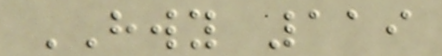HWY 119
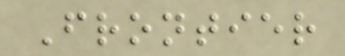Frontier
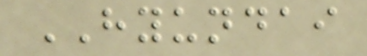HYUNDAI
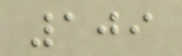109
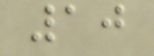10
